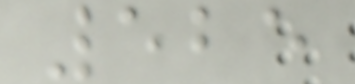525
